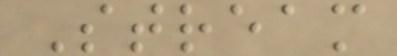Stream
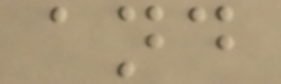and
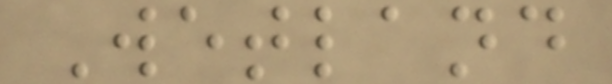Wetland
